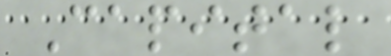Capital
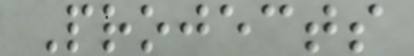Projects
